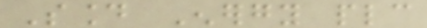Sound Energy plc
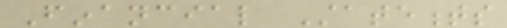Financial Statements
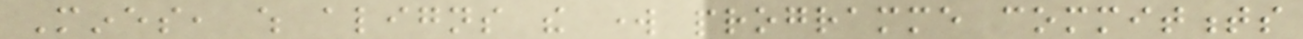Mines, which aligns the work programme commitments
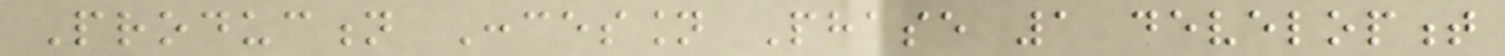Production Concession Phase 1 development
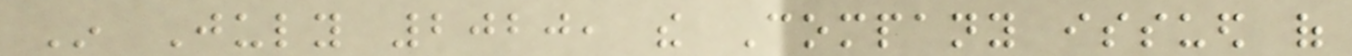In July 2020, the Company issued of
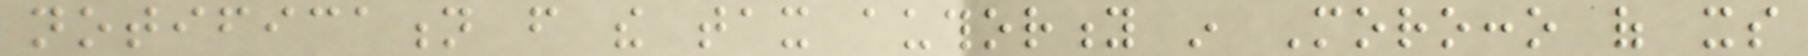notification from the tax authority in Morocco of its
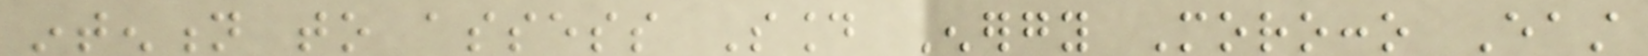intention to assess Sound Energy Morocco East
